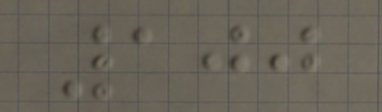100
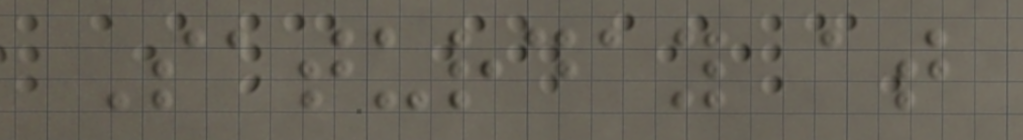Saturday at
